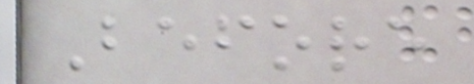Before
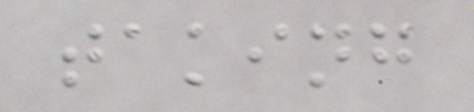taking
